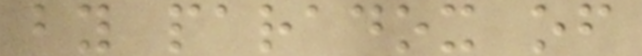by paradox of
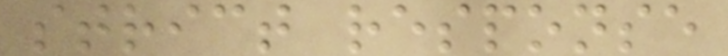strict response
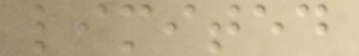limited
